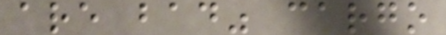are bad" cargo
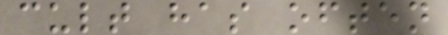cult has often
